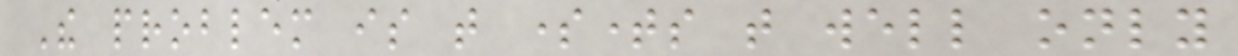The problem is that sometimes that well only
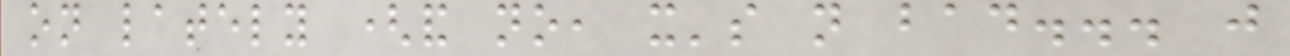on lately (and no, it's not bad... just
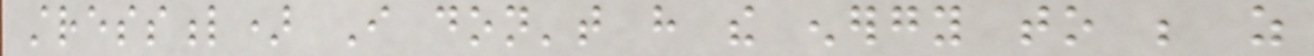stressful) I don't have the energy to be as
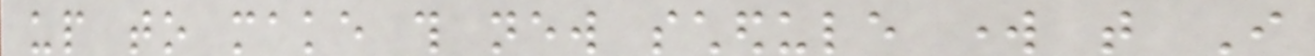up to make this new schedule work that I
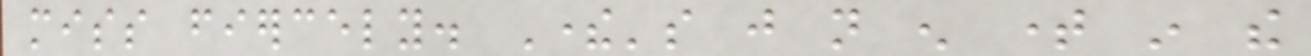miss fiercely. There's just not enough time in the
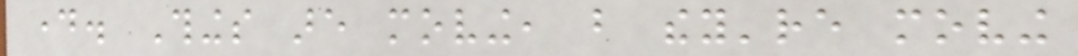day. Things are moving, but they're moving
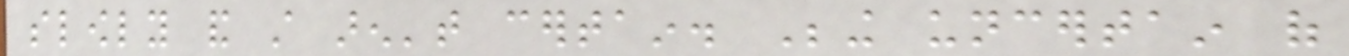slowly and still aren't certain. Being uncertain of
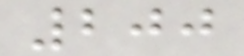200
